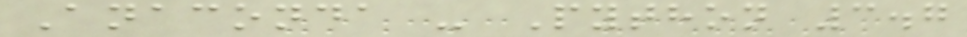Anaconda - Python 3.7
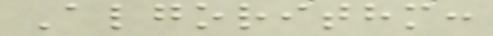Algorithm:
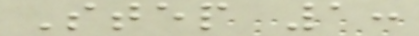Step 1:
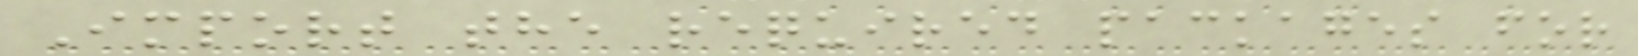Import the required packages for
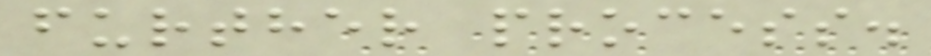further process.
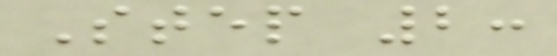Step 2:
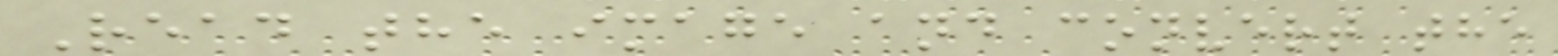Read the image and convert the
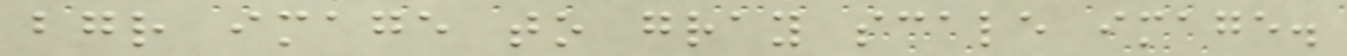bgr image to gray scale image.
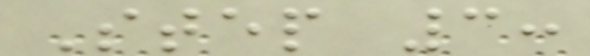Step 3:
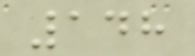148
